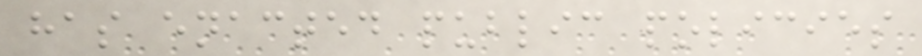has enacted public policies
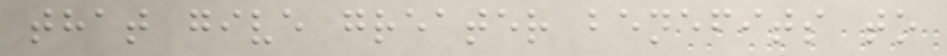that give greater benefits to
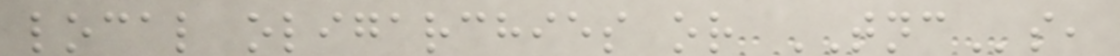local oligarchies or TNCs,
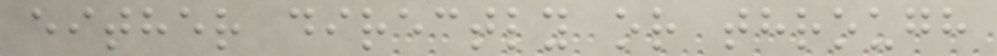either directly or through
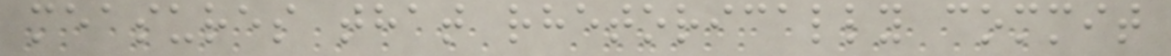measures that rhetorically commit
